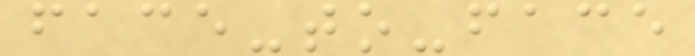face-to-face
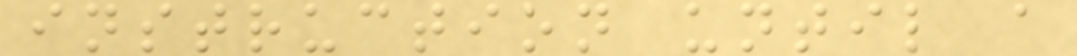instruction until a
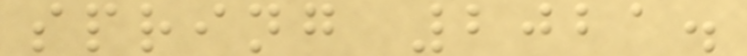spring 2021.
